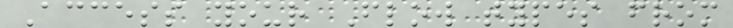Access your Flow types from
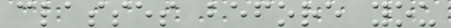classes before you
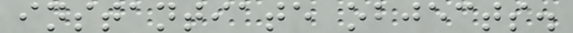instantiate objects.
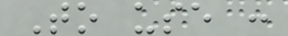To use :
